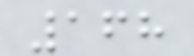168
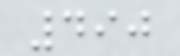490
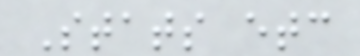Stats etc
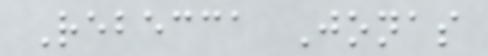Rebecca Jonas
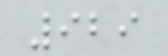929
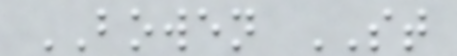BOWEN ST
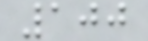100
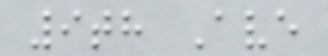9th Ave
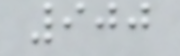900
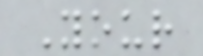Your
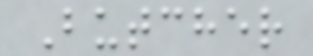Butcher
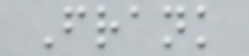Frank
